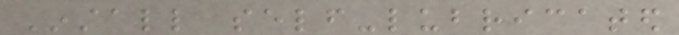Install self-lubricated
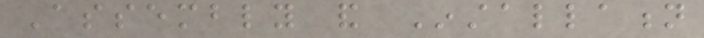Assembly and Installation
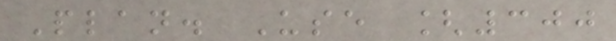Plan. Use [300
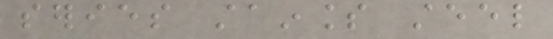series stainless steel
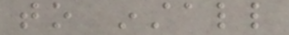to install
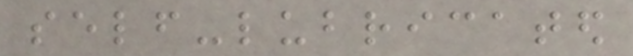self-lubricated
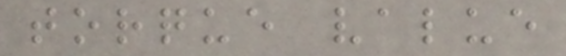torque value
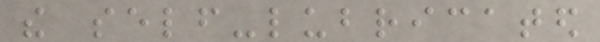the self-lubricated
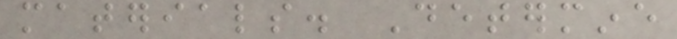materials. Determine
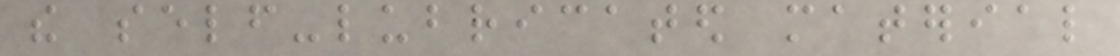the self-lubricated material
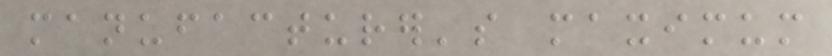manufacturer's maximum
